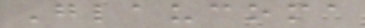Glaucoma
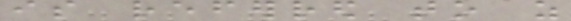is referred to as
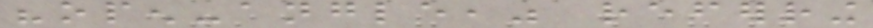"open-angle," referring
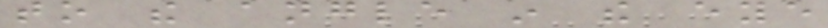to the angle in the eye
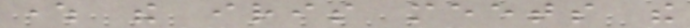where the iris meets the
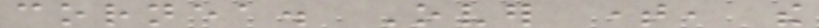cornea. Over time, the
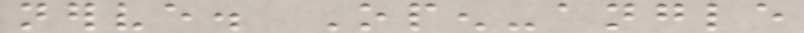nerve. Open-angle
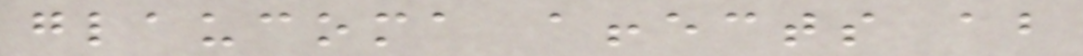glaucoma affects about
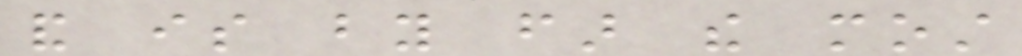and is by far the most
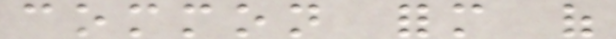common form of
